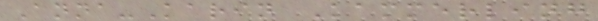Anna-Karin Kammerling
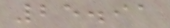25.91
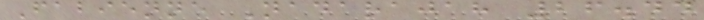Fabienne Nadarajah 26.44
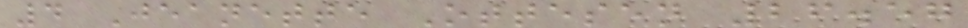4 Jeanette Ottesen 26.57
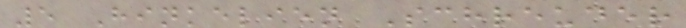5 Hinkelien Schreuder
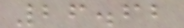26.62
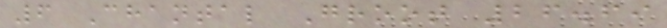6 Chantal Groot 26.69
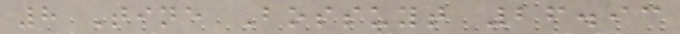8 Tine Bossuyt 26.93
